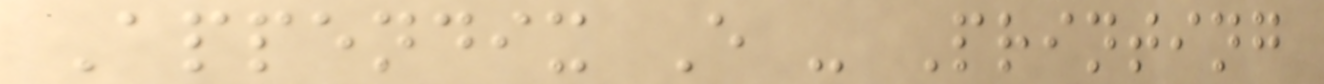Appendix E - Printing
